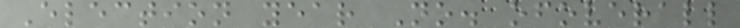Election year No. ofoverall
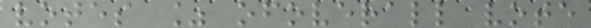votes % ofoverall vote
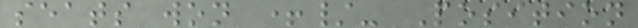seats won +/- Position
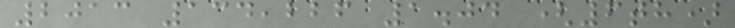2013 134,226 1.04 (6th)
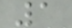1
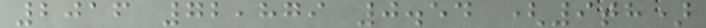2016 72,879 0.54 (9th)
